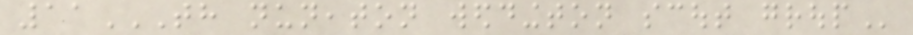11TH NUNEATON WEDDINGTON SCOUT GROUP
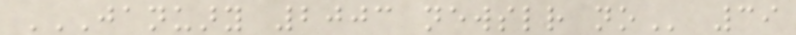JANUARY 2003 NEWSLETTER NO 39
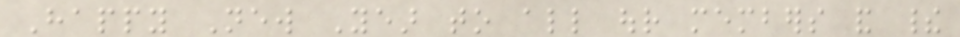Happy New Year to all our members and their
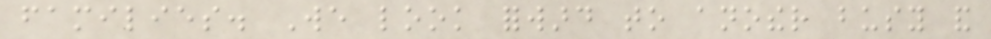families. We look forward to another busy and
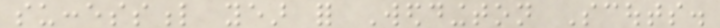successful year for Weddington Scouts.
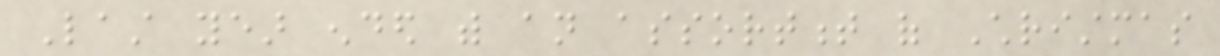Last year ended with an assortment of Christmas
